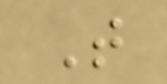T
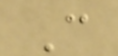C
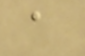a
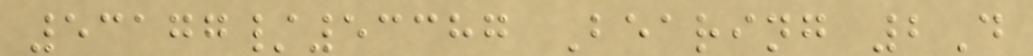53177/53387 Bearing 2D
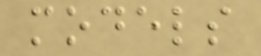models
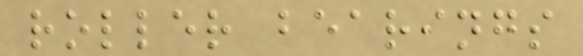roller bearings
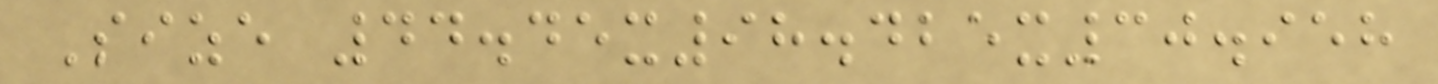Size 44.45x98.425x30.958
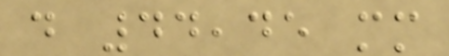d 44,45 mm
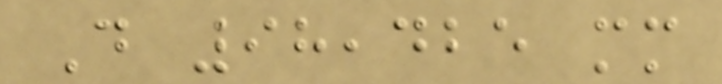D 98,425 mm
